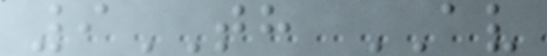9TH AV
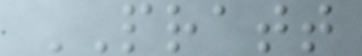PRATT
